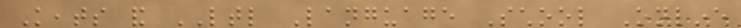Keats and LTL Language School Online
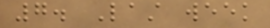7. Last week
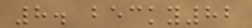8. becky82
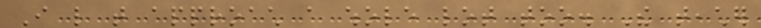I like that approach a whole lot too. The teacher
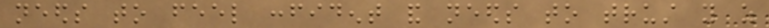needs to feel confident and needs to trust you as
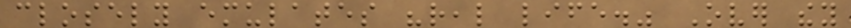closely emulates "real life." Over they
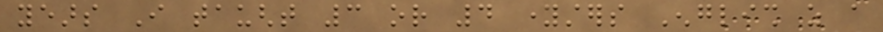years I taught 3 or 4 youngsters English as a
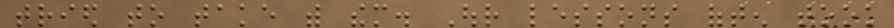tried to take with them. Our lessons often took
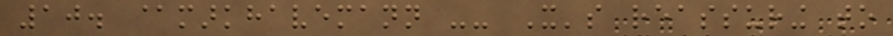10. @markhavemann -- It's reassuring to
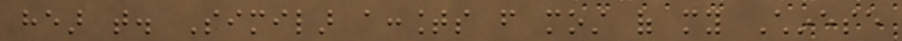hear that. Similar accounts from most of my Chinese
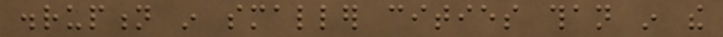disruption in smaller cities than in the
